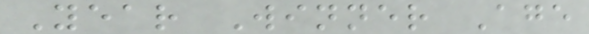Year Winner Age
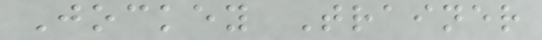Jockey Trainer
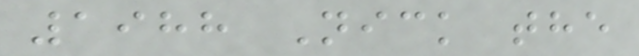1988 Nick the
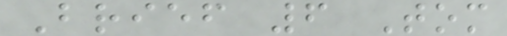Brief 6 Tom
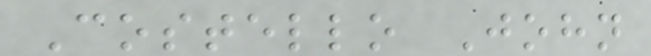Costello John
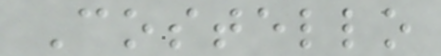Costello
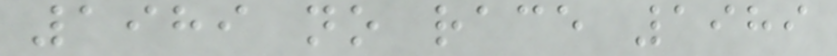1989 no race 1989
